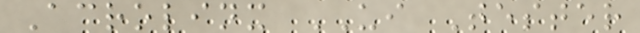Acrolinx UI Tester
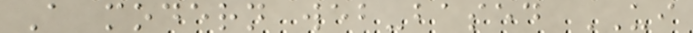A modern web-based UI
